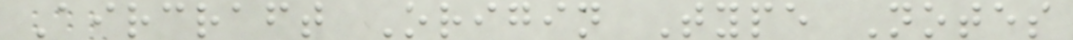Aircraft Origin Type Notes
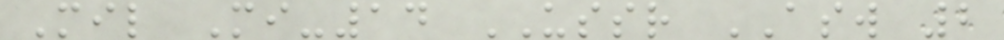Mil Mi-14 USSR ASW 2
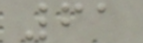61
